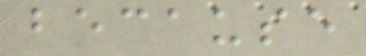because
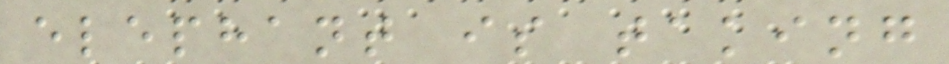elephant is taking
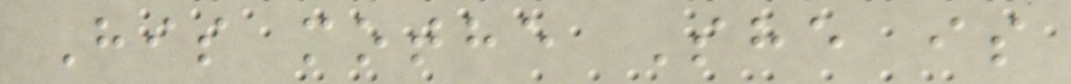His mothe She is
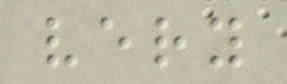very
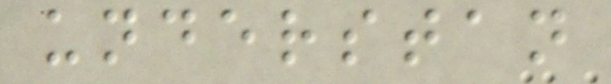understan
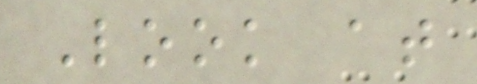Look at
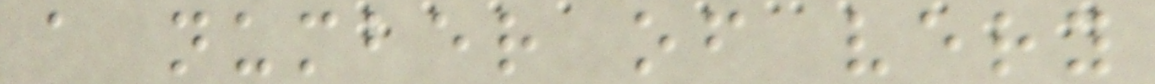a number of very
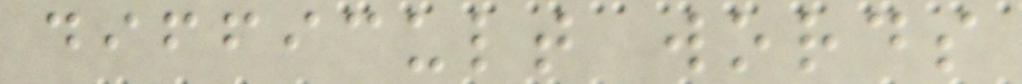difficult words
